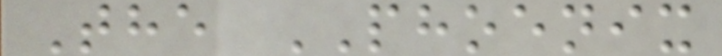The PHOENIX
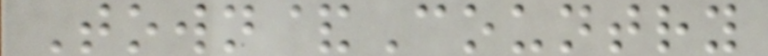Town&Country
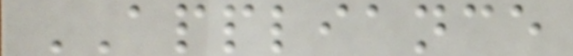APPLIANCE
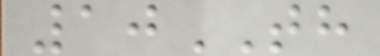10TH
